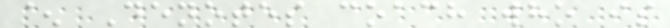^ Denotes coach who is
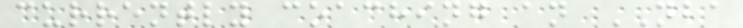currently coaching an NBA
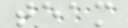team
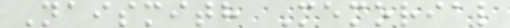Naismith Memorial
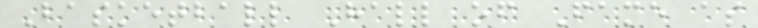Basketball Hall of Fame as
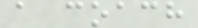a coach
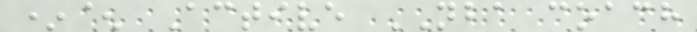*^ Active NBA coach
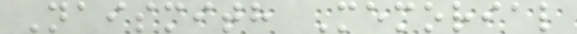Naismith Memorial
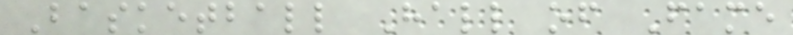Basketball Hall of Fame
